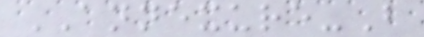ANNEXURE-B
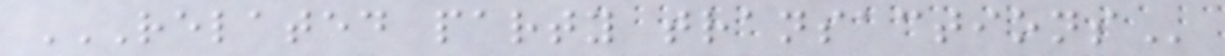RELATED PARTY TRANSACTIONS
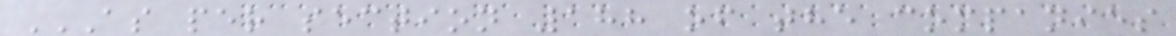AS PER SECTION 188 OF THE COMPANIES
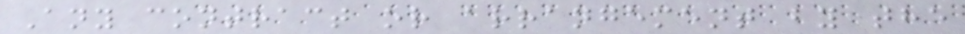Any contract or arrangement by the
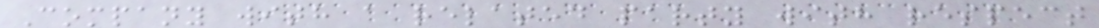Company with a related party with respect
